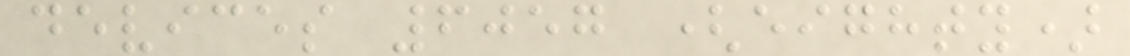devices 6057 (eighty)
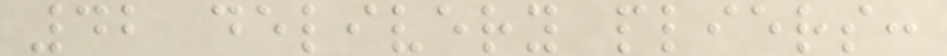42 delivery pliers:
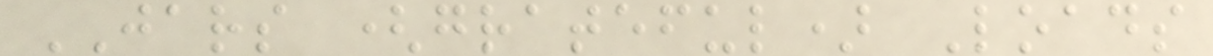JARS (grateful) Loads
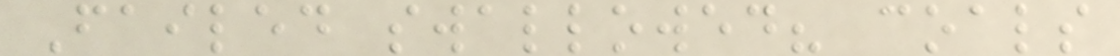Failed swallowed? coals
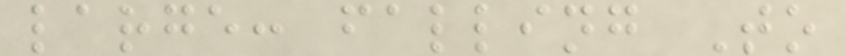large: falling To
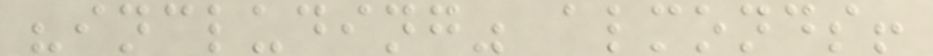"including" almonds!
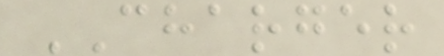CHARGER
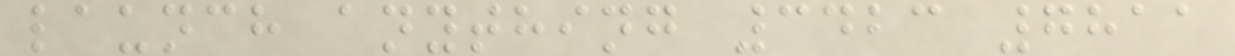launch anything 3423 7811
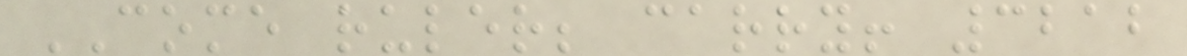COME ruler; carry! 3212
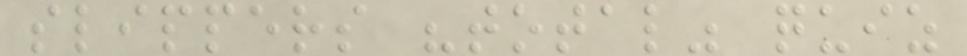slippers "total" quiz
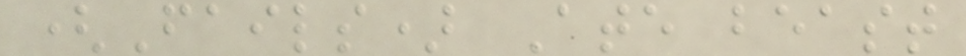(Fails) Ate beast
